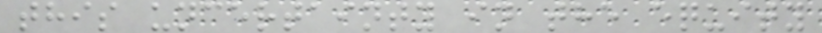this uncertainty in the equity
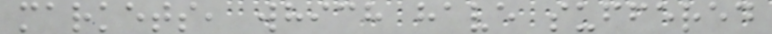markets, which have suffered
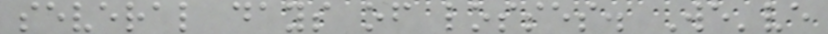several days of losses. We've
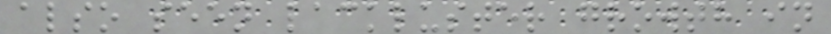also seen lackluster growth in
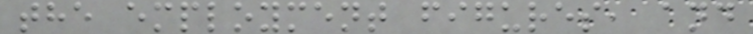the employment figures, and
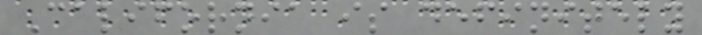California is definitely
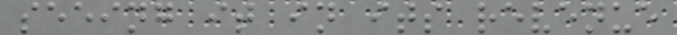seeing it in its revenue
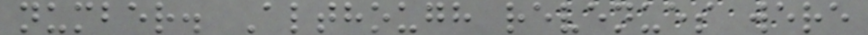number. Although revenues were
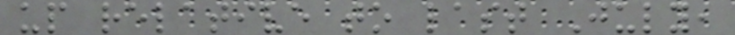up relative to last July,
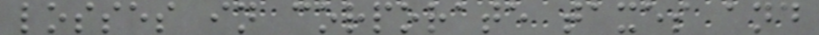losses in corporate taxes and
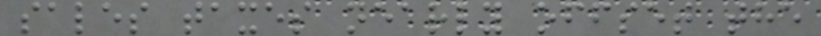sales taxes nearly offset the
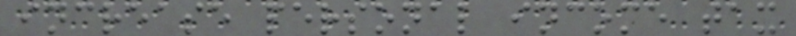increase personal income tax
